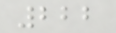222
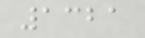1321
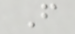F
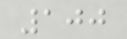100
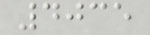4035
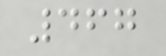467
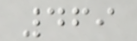469
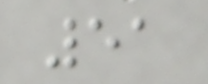51
